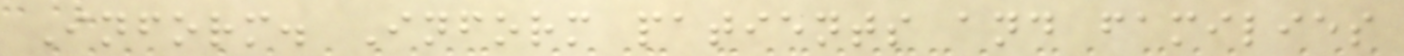Inform. Inform patients and families
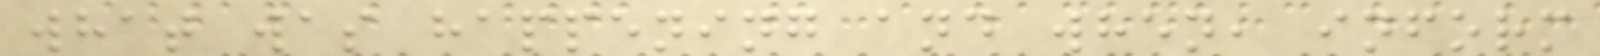what was happening and when, inform
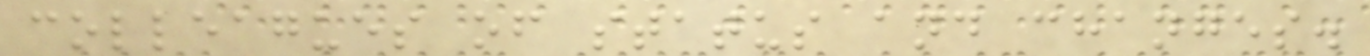colleagues of status and changes.
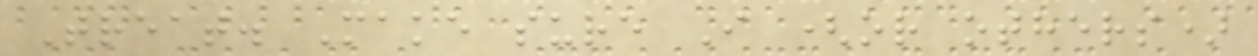Treat. Make sure I (or others)
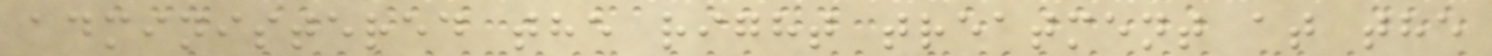administered the right treatment at the
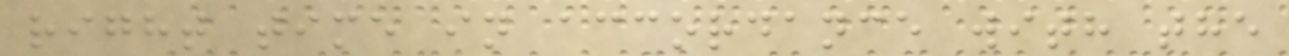right time in accordance with the
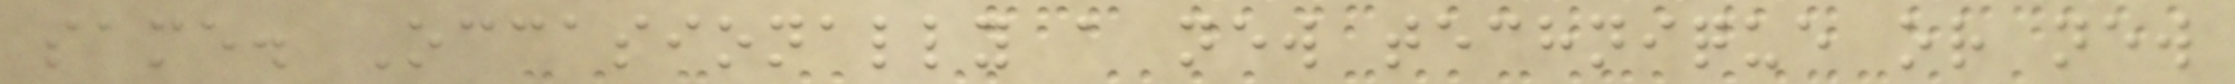same. Occasionally a new technique or new
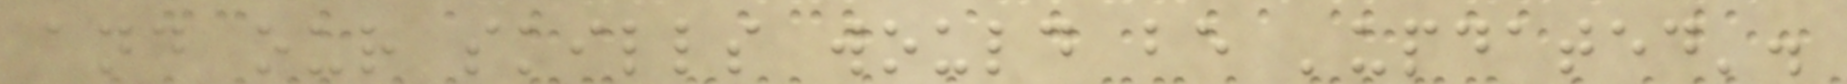and our skills would be 'updated'.
